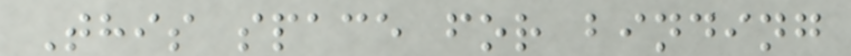This space for binding
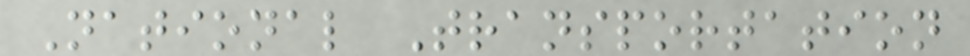National Transportation
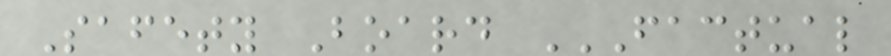Safety Board FACTUAL
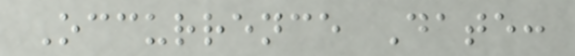Occurrence Date:
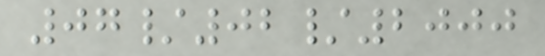07/02/2000
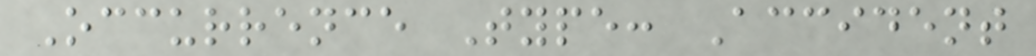Occurrence Type: Accident
